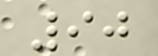90
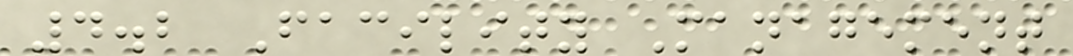4.2 Facility Management
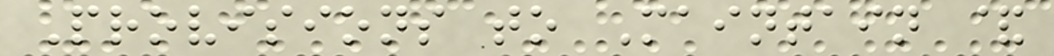Provisions to Maintain &
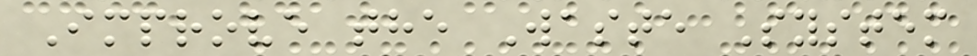Improve the Waste System
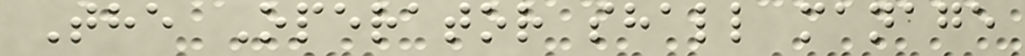The Operator shall manage
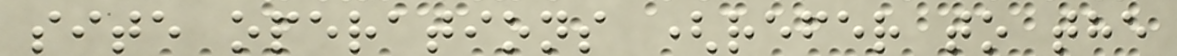site operations (refer to the
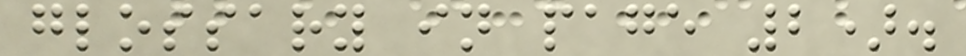glossary in page 2).
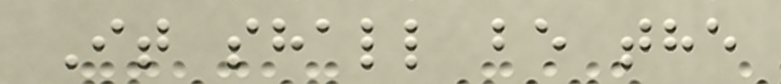It shall be the
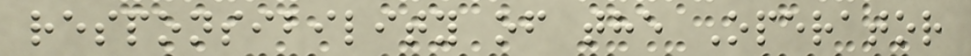responsibility of the Operator
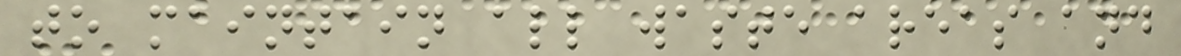to maintain all waste areas and
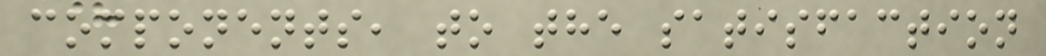components, to the satisfaction
